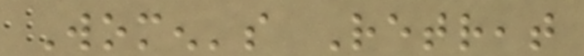Women's Retreat
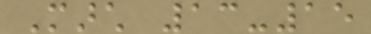March 13-15
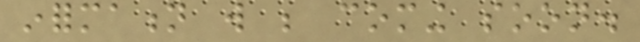information will be coming soon.
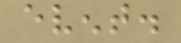event.
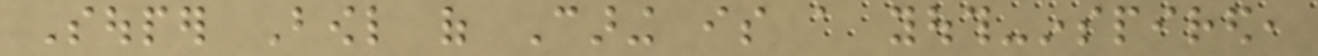Souper Bowl of Caring is a youth-inspired,
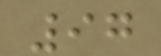97
